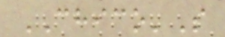CHICO'S
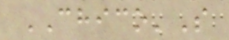CHICO'S
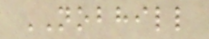NOBHILL
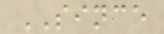SINCE
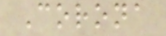Corona
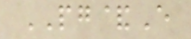PG&E
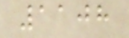1108
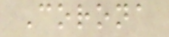Corona
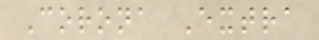Corona Extra
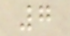7
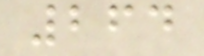264
